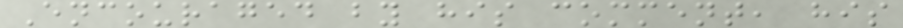Encouraged by his comment, his
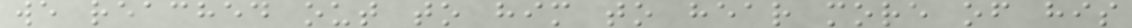we reached out to him to hear more of his
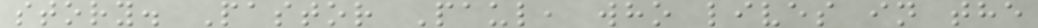story. Pastor Paul, who lives in the
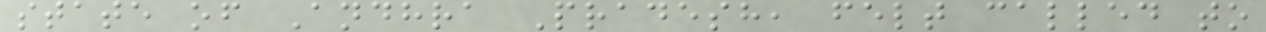state of Andhra Pradesh, felt called to
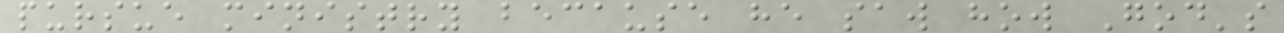pursue ministry because he saw how God's
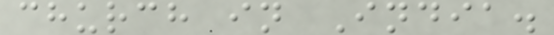church in India.
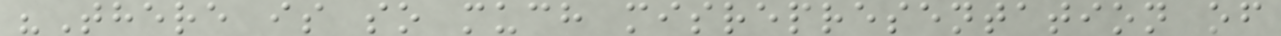"There is so much misrepresentation of
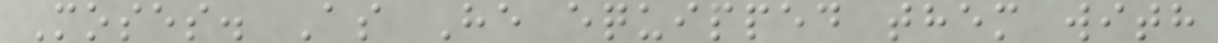Moses. As He equipped them with
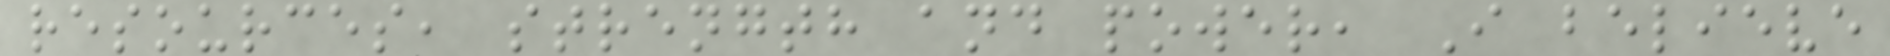resources, strength and power, I believe
